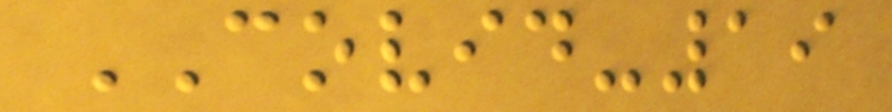COVID-19
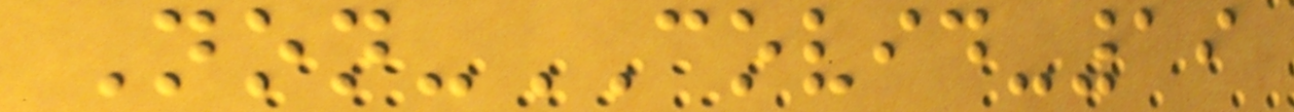Non-COVID-19
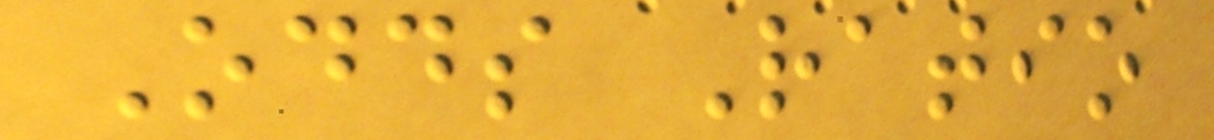Odds Ratio
